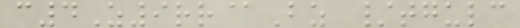c4Z9rr@Bz /tgulc
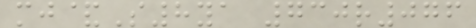mj&S8ya 730r076
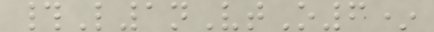#L1nVtO6*
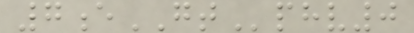7eGTphv0
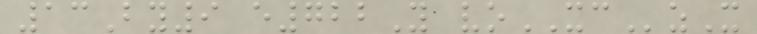13By9 e722Y voXCzX
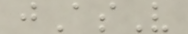jAsV
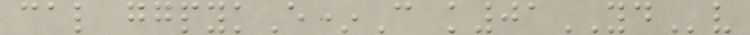cal ggpykE*C k01YDv
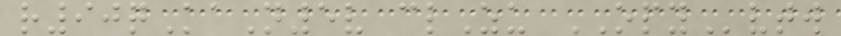r90qKaN5v clZu OPYvtw
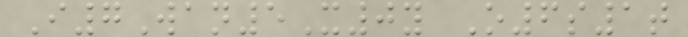I7Wan5X0y O6s1t
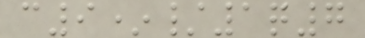c9*/1q7
